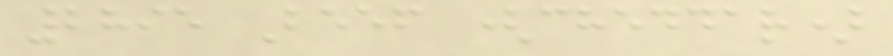2895 Beef (cheddar)
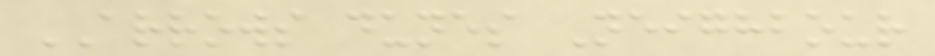ARROWS dunes Neighbour
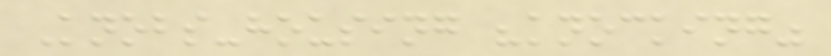Knobs-housing "knocking"
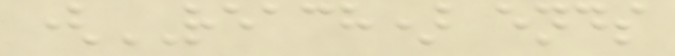(REACH) ends
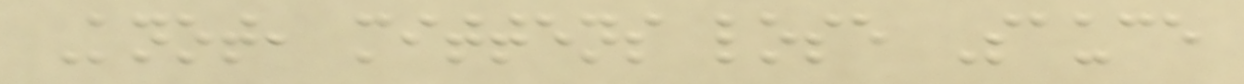Knot, mittens lose Sauce
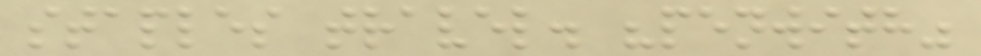staples travel. "penwith"
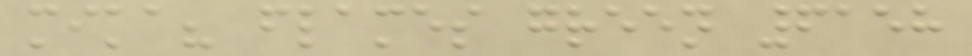mika? flames green 6158
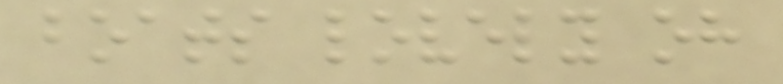boats lovely oh
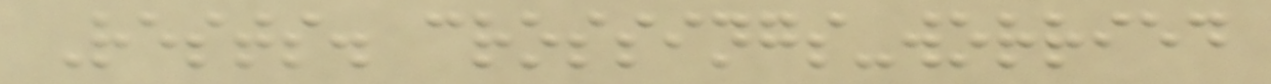Rests. crossings-worried
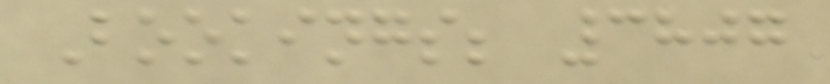Bookings; 3807
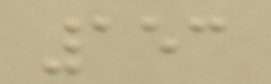153
